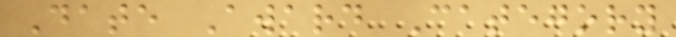Date Award Category
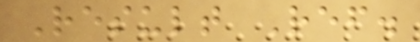Result Ref.
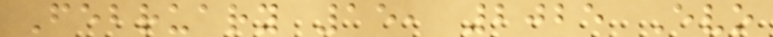February 15, 2025 Evo
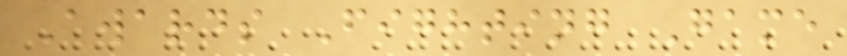Awards Fighting Game
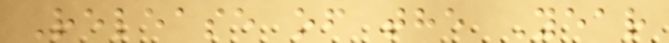Release of the Year
